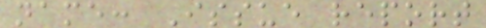name: Issue report
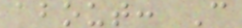about: C
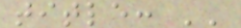title: ''
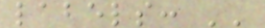labels: ''
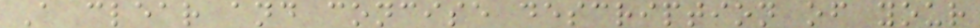A clear and concise description of your
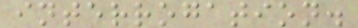interrogation.
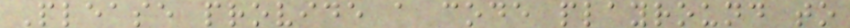Please provide a code playround to
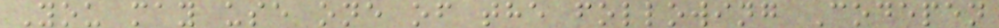You may use one of the following Codepen
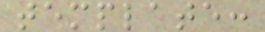template:
